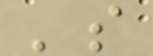's
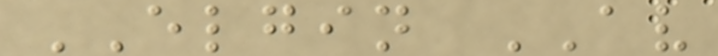ELGIN AV
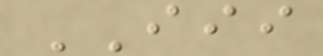III
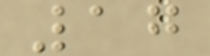17
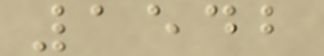1542
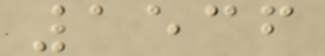1536
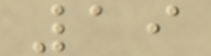19
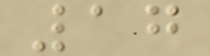17
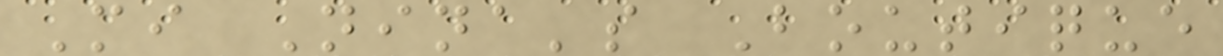Mi Nina's Boutique
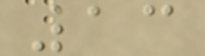13
